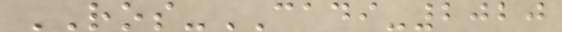ROS-CADI-2020
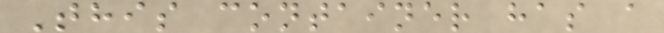This container has a
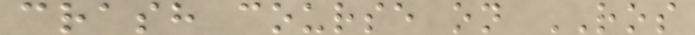crash course on ROS
